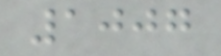1007
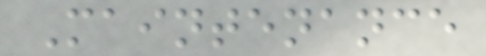Maintenance
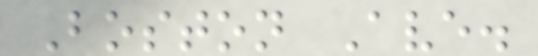Boston Ave.
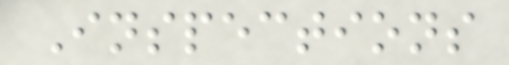Inspections
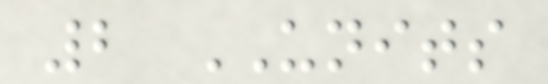2 UNITS
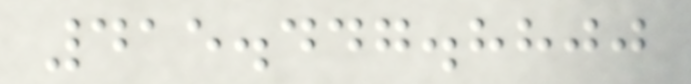415.447.8800
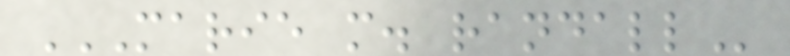MARIE M. RANDALL
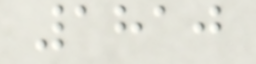1810
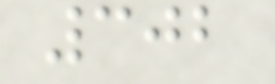302
